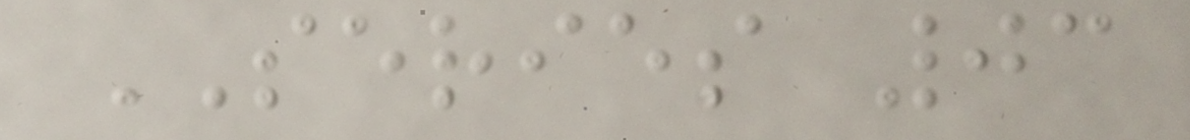SERIES 03
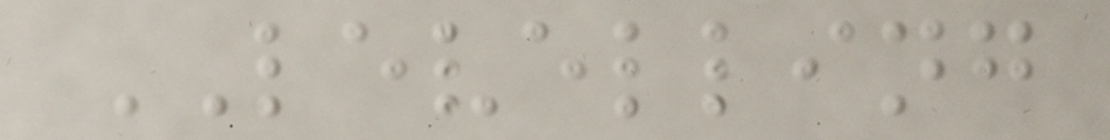LEVELLING
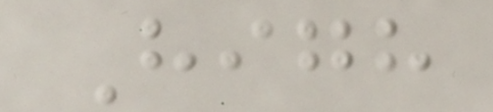High
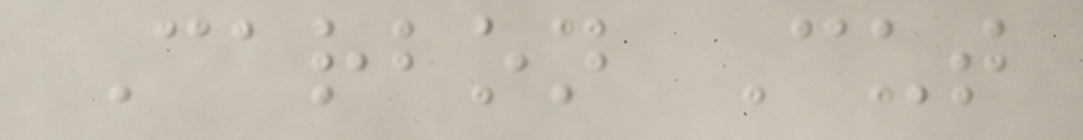Carbon Cut
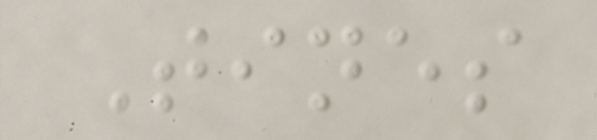Tines
